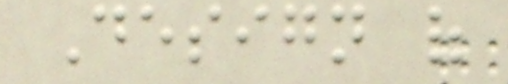Design of
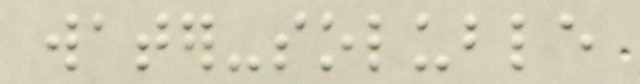water-soluble
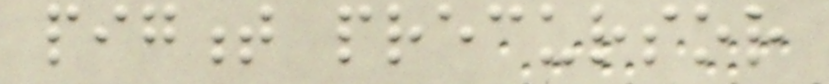pigment precursor
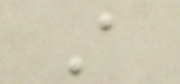A
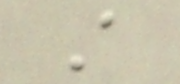A
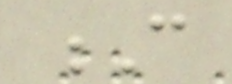C
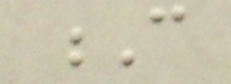C
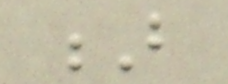B
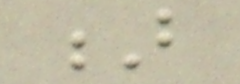B
